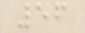56
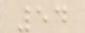54
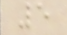5
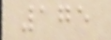175
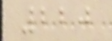220
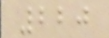220
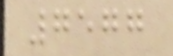7577
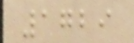1729
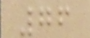76
